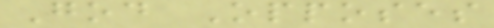God Opposes
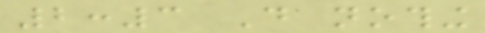2:3 Do nothing
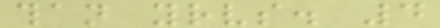than yourselves. 4
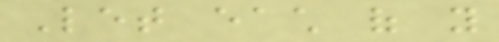Let each of you
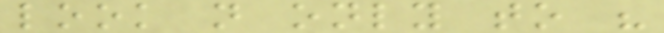look not only to his
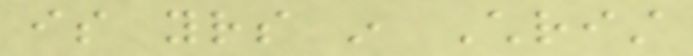is yours in Christ
